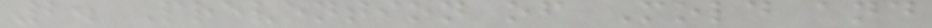2. Prevention of Mold and
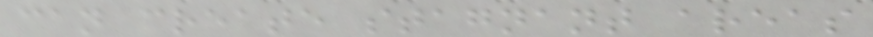can create stagnant areas
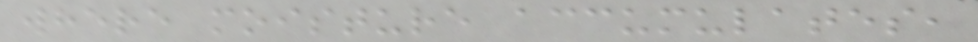where moisture accumulates,
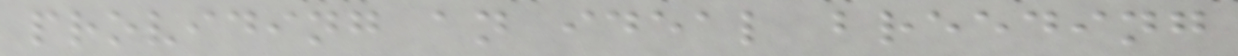providing an ideal breeding
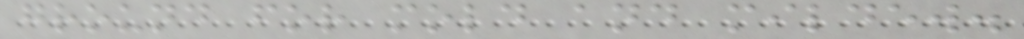ground for mold and mildew.
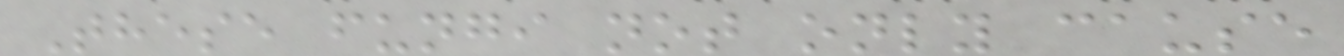These fungi not only cause
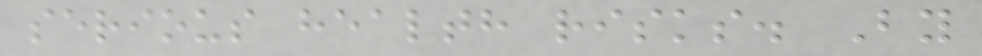serious health risks. By
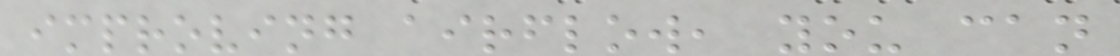improving airflow, you can
